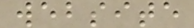website
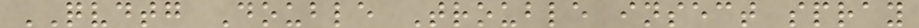QVDTG Double Trouble insect spray
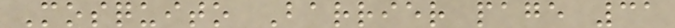Mosquito Barrier page 31
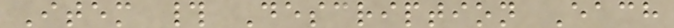Item # Description Each
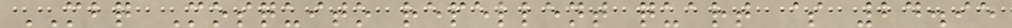MBQ Mosquito repellent quart $ 24.95
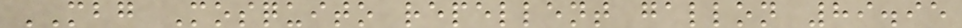MBG Mosquito repellent gallon 89.95
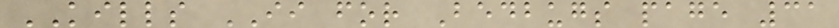KILLS II for Bedbugs page 31
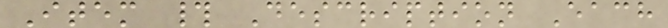Item # Description Each
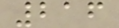216
